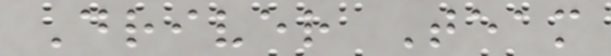Driver Team
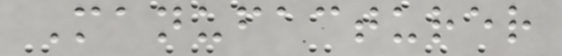Manufacturer
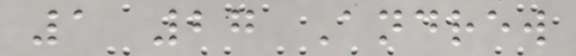1 27 Andrew
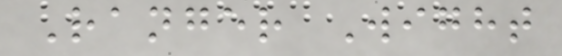Ranger Wight
